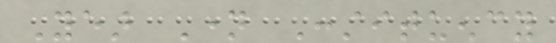Year Name Constituency
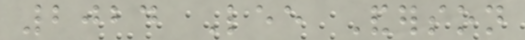2024 Lee Anderson
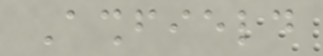Ashfield
